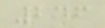246
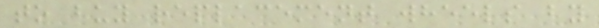to buy replacement wheels by
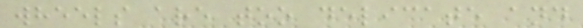wheels are too delicate and
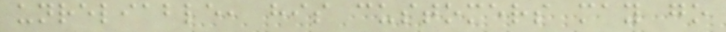unreliable, his customers may go
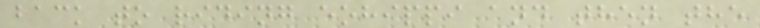back to riding eohippi and then the
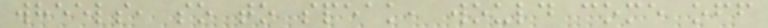wheels, so to speak, would come off
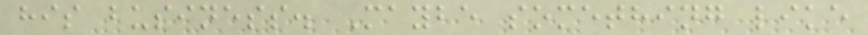his business. Maybe something like
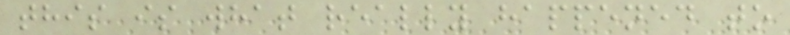this is what really happened to
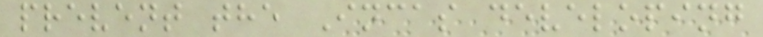prevent the Incas developing
